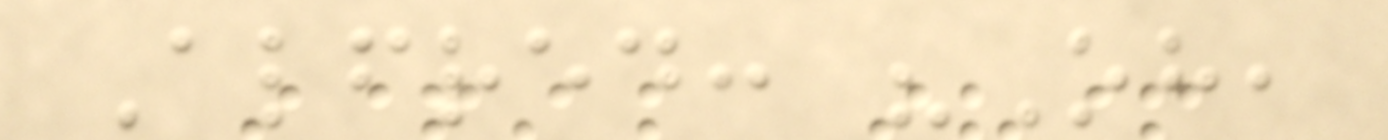Alfred: "Oh,
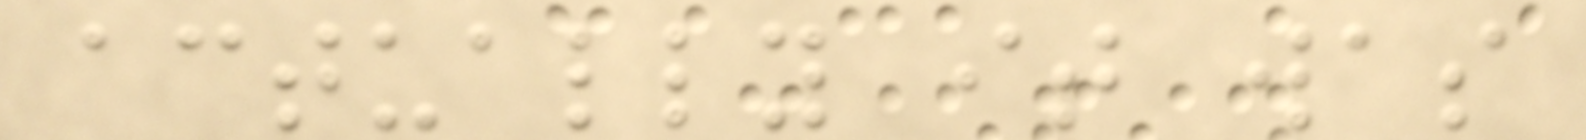actually it was
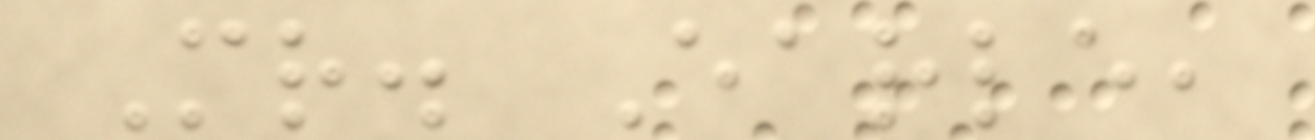Mr. Earle,
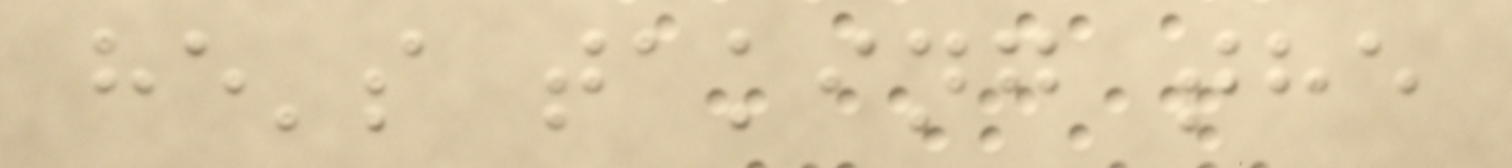he's taking the
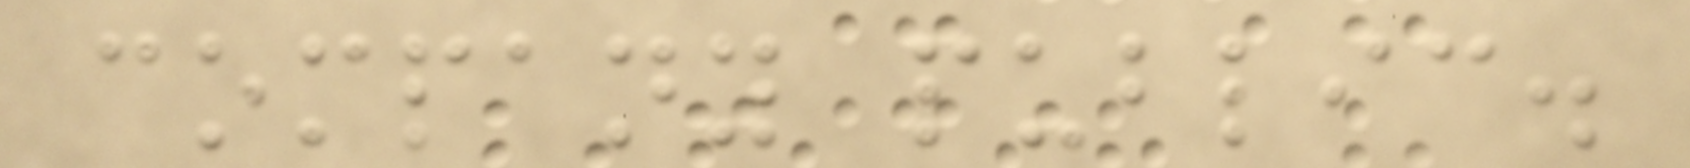company public.
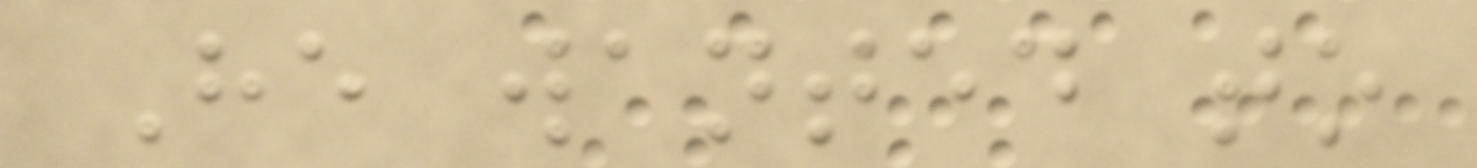He wanted to
